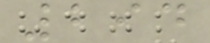294
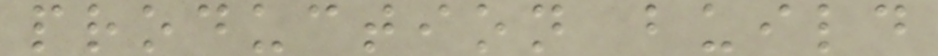production build
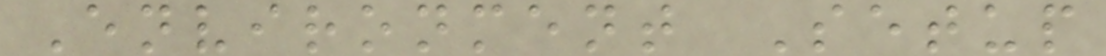Environment Setup
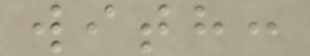with:
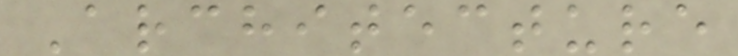Architecture
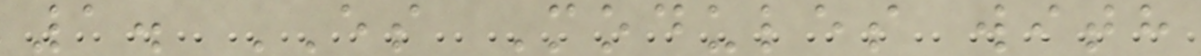1. ES Modules with
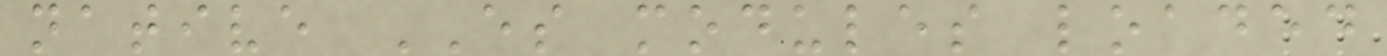native ES modules loaded
